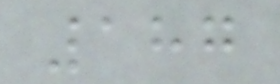187
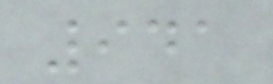941
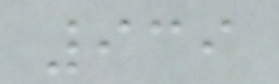939
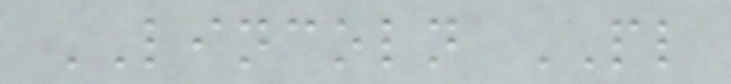LINCOLN PL
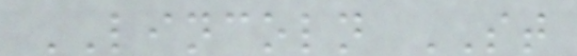LINCOLN ST
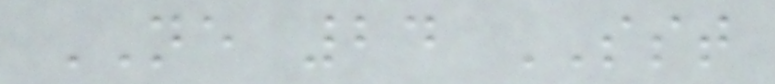NE 24 SST
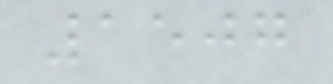1507
